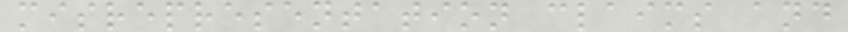misrepresentation claims and
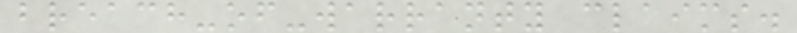breach-of-warranty claims.
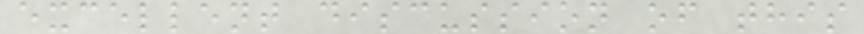excellent discussion of this
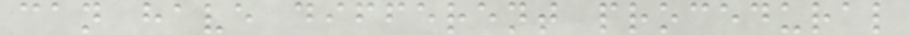can have different procedural
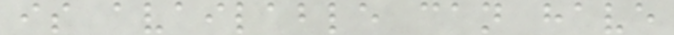is available can have
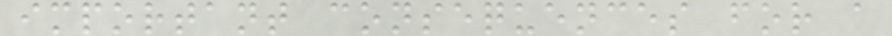important consequences for a
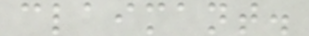claimant.
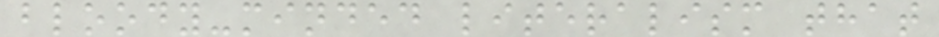bloody-minded literalism that
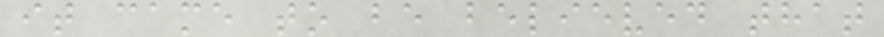it came to be believed that
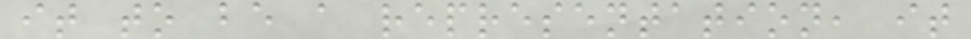it to be a representation, it
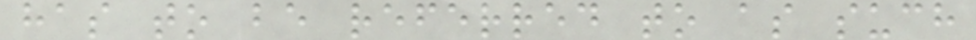has to be referred to as such
